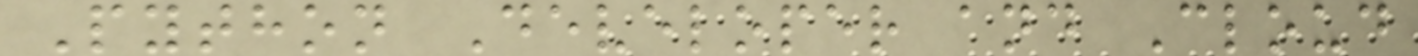Python Developer and Cloud
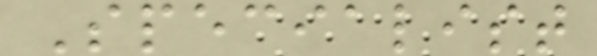Specialist
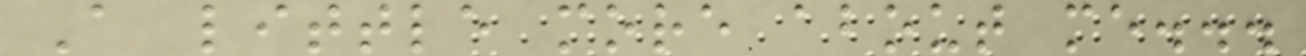A little more about me...
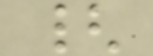{
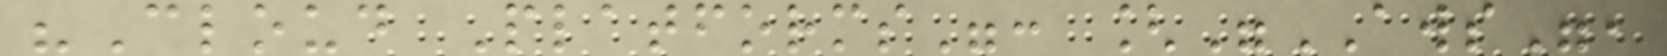"Cloud Platforms": ["AWS",
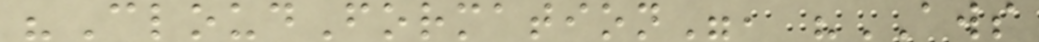"CloudFormation", "AWS
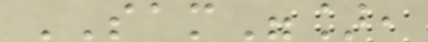SAM"],
